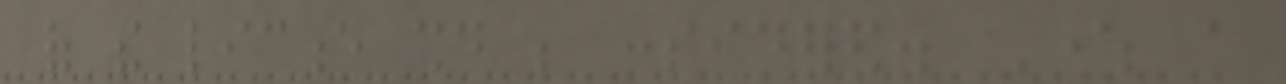of the licence should be considered. Where a
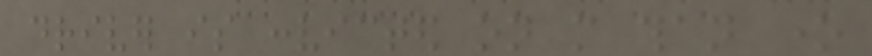driver is convicted on more than one
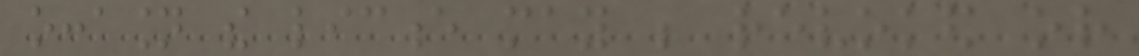occasion the licence may be revoked or
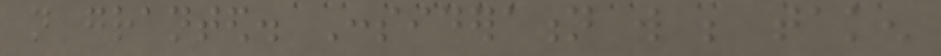not granted. Consideration will be taken
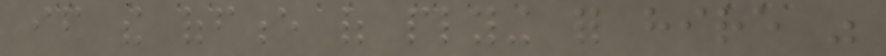if the offence of plying for hire was
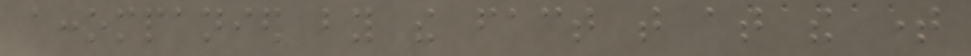accompanied by the fact that at the time
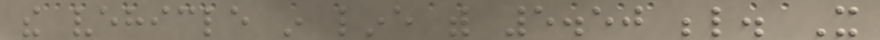the vehicle in line with 5.50 below. It
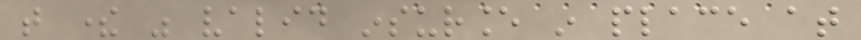that there was valid insurance in place at
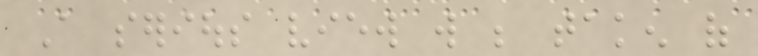A serious view will be taken of
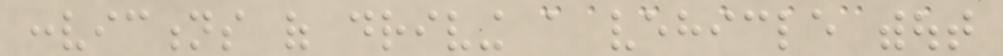convictions of driving a vehicle without
